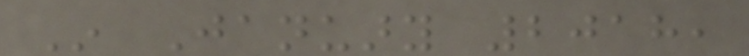In January 2018,
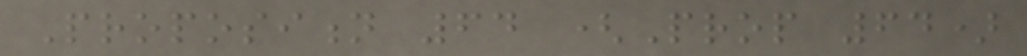Proposition 64 (Prop 64)
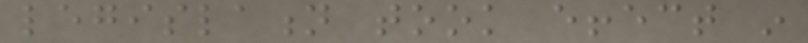legislation took effect in
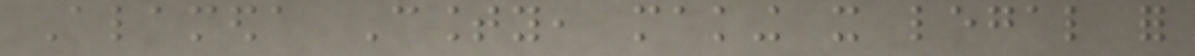Alameda County, making it legal for
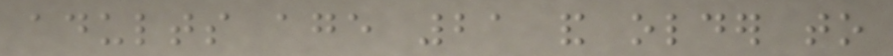adults age 21 and older to
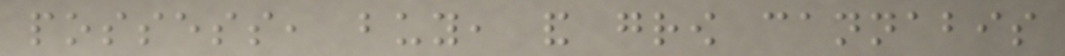possess, buy, and grow cannabis
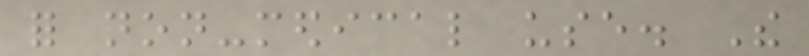for non-medical use. The
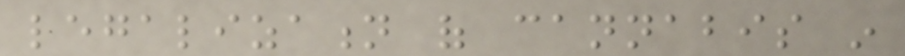legalization of cannabis in
